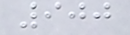900
